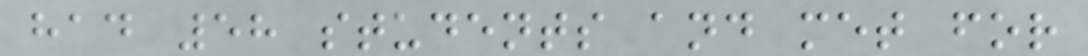had 58 students and met for
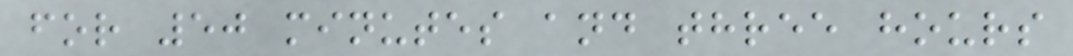for 50 minutes and three hours
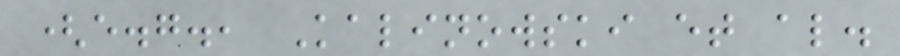(e.g., Kalinowski et al.
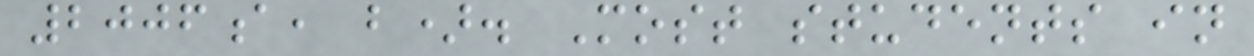2006a, b). Most students in
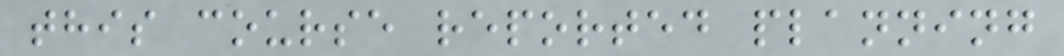this course reported planning
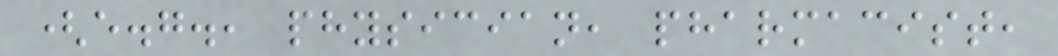(e.g., physician, pharmacist,
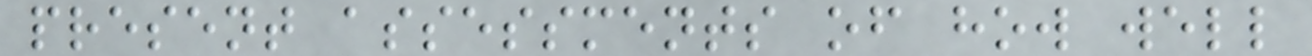present assessments of how well
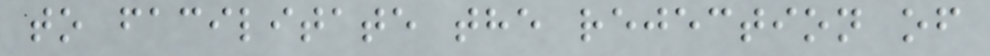to facilitate the rejection of
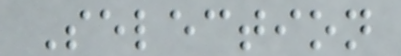Selection
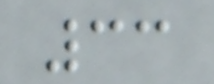33
